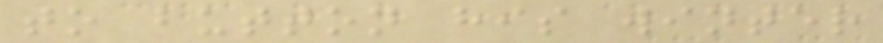to button his winter
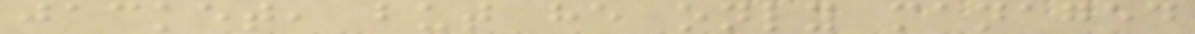jacket, but he only managed
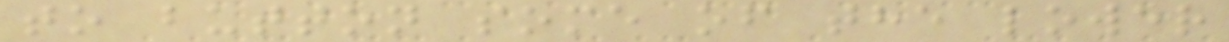to button some of the lower
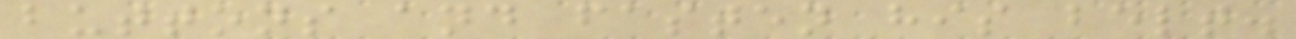buttons and fasten his belt.
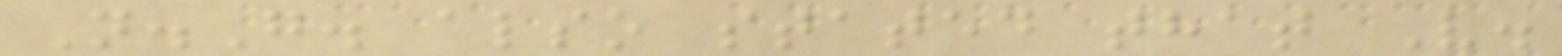N.G. also stated that V.
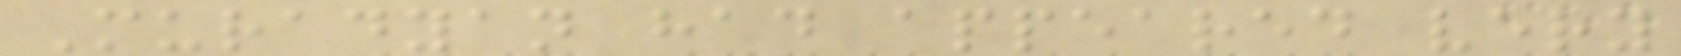Muradyan had appeared very
